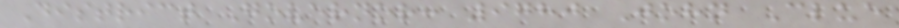District Governor: 9780 John Clue
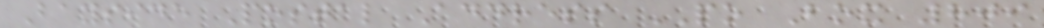Bayside Postal Address PO Box 809
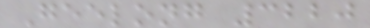Geelong 3220
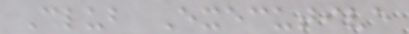Club Executive
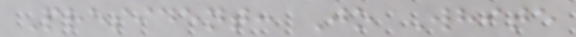President: Jo White
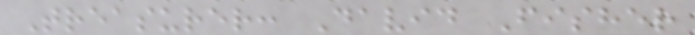Treasurer: David Fisher
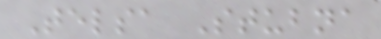Telsa Stubna
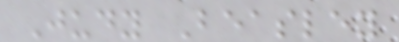Judy Beasley
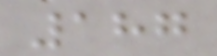187
